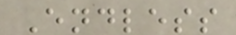Endless
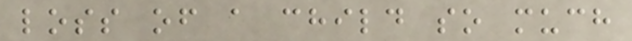loss of a child so much
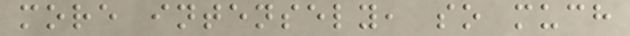more intensely, so much
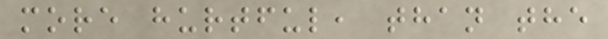more hurtful, than the
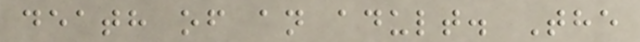death of an adult. The
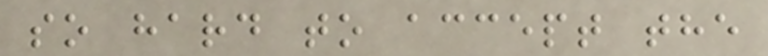so hard to accept the
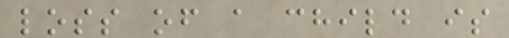loss of a child is
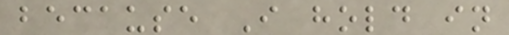because I hold in
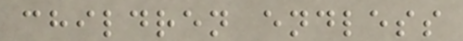children endless
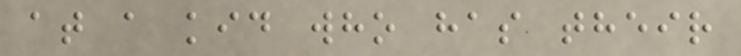at a kid who has their
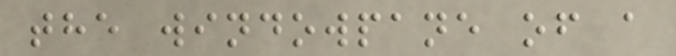the windowpane of a
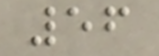56
